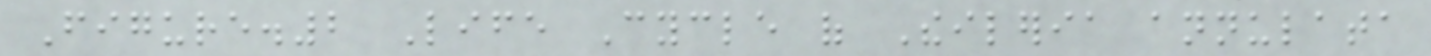Figure.2 Life Cycle of Theileria annulata
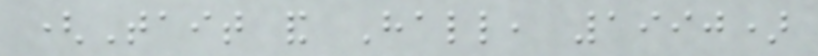(Tait and Hall, 1990)
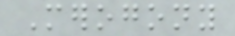Merogony
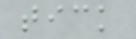tick
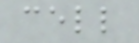cell
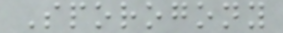Sporogony
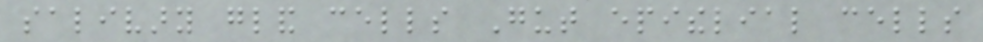salivary gland cells Gut epithelial cells
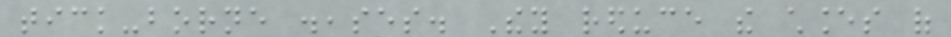tick-borne diseases. They reduce the chances of
